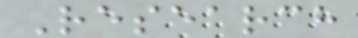Research
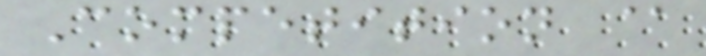Competition @
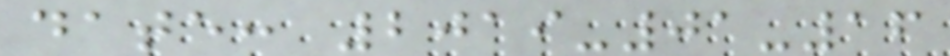date: 2019-01-16
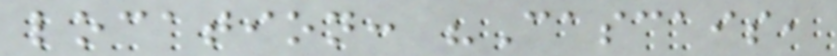location: "Cascais,
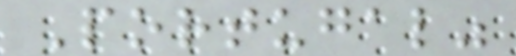Portugal"
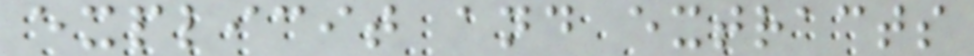explicit and extracts
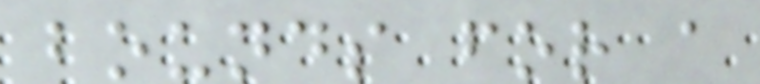bounds for a
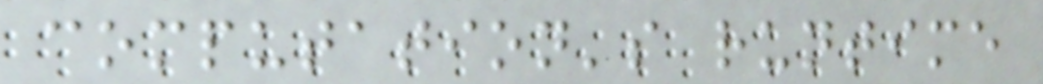computation's runtime
